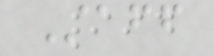Staff
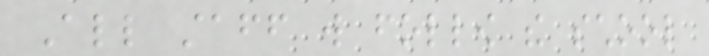All staff will follow the school
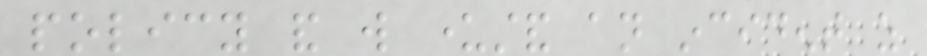policy and will understand an incident as
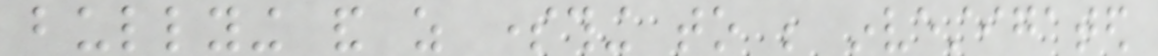bullying and as something to be investigated
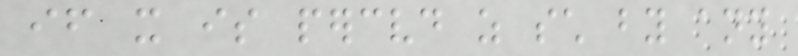if it is perceived as such by any
